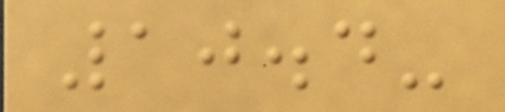10.4-
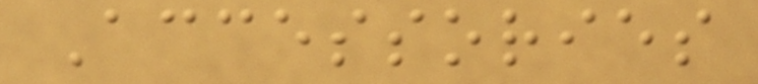Accessories
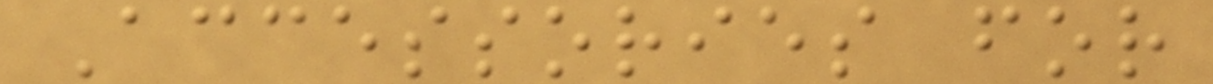Accessories for
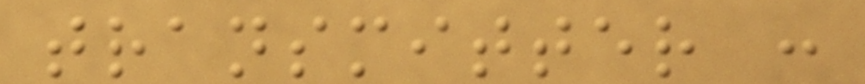transmitter :
